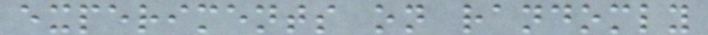experiments on randomly
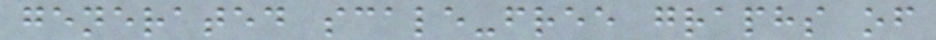generated scale-free graphs of
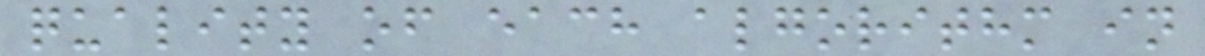quality of each algorithm in
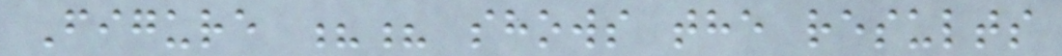Figure ?? shows the results
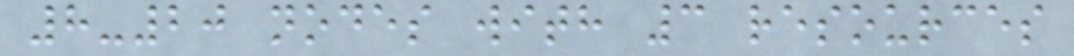8-20 nodes with 3 resources
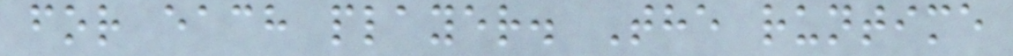for each player. The runtime
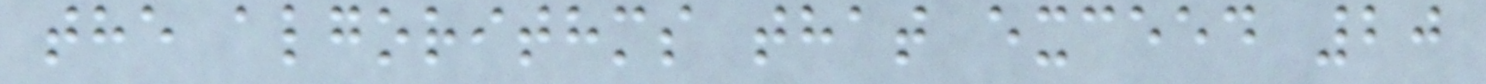the algorithms that exceed 20
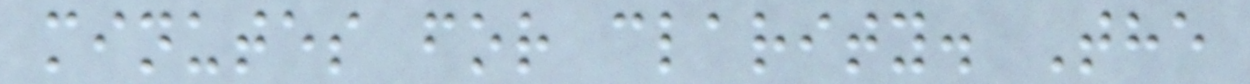minutes for clarity. The
